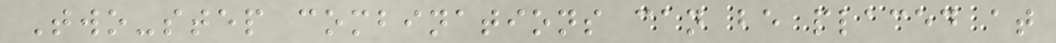Two-step combinations can be placed at
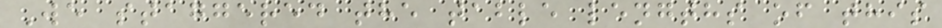We staggered the table lengths of this
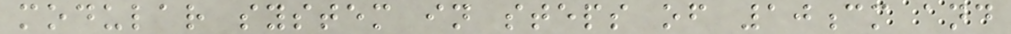modular system in steps of 10cm and
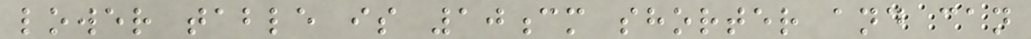lower table is 10cm shorter and can
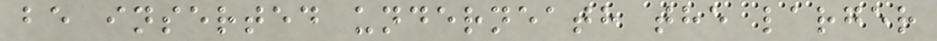be inserted underneath the larger
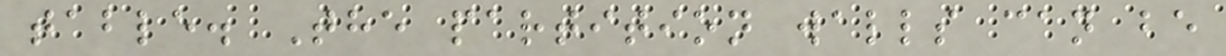table. The partition walls can be
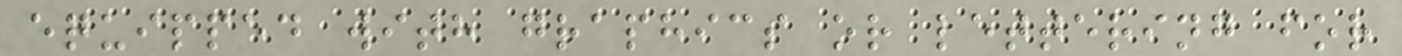equipped with graphics or lettering for
